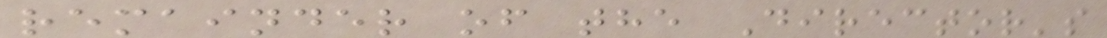remainder of the Director's
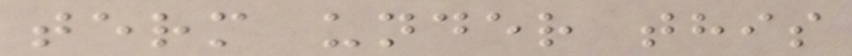term under this
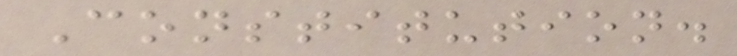Constitution.
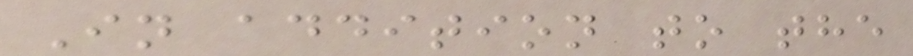In addition to the
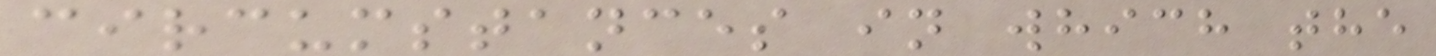circumstances in which the
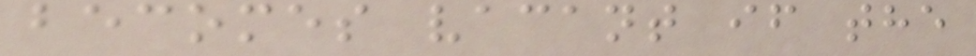becomes vacant if the
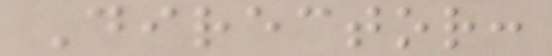Director:
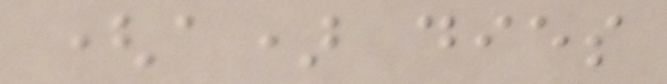(a) dies
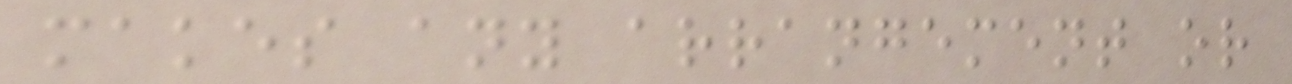makes any arrangement or
